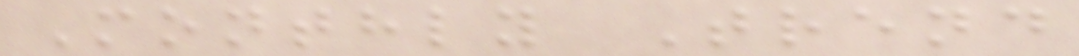Monthly Trend
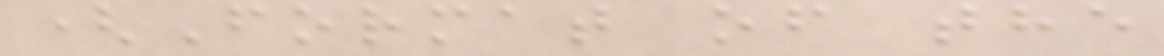(Format of the
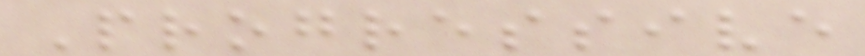Progressive
